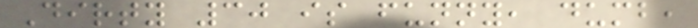Dirty 30 is funny, dumb,
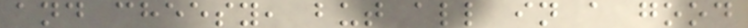and cheesy, but all in a good
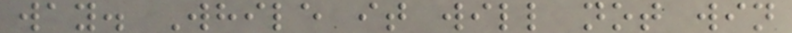way. While it will not win
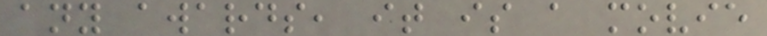any awards, it is a movie
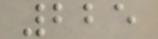225
